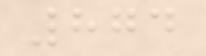874
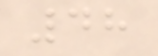48
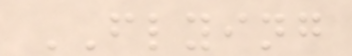FLYING
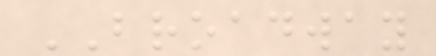BROADWAY
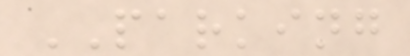PARKING
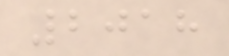2018
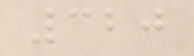320
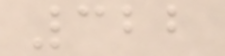322
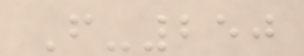F-250
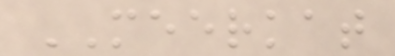MEERKAT
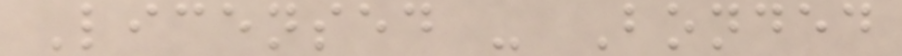Licensed - Bonded
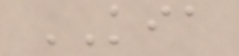KIA
